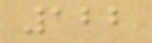122
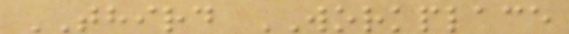THIRD WORKPLACE
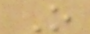O
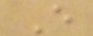E
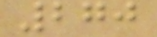270
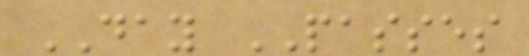DAY PASSES
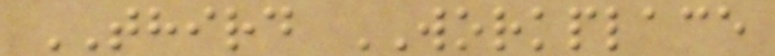THIRD WORKPLACE
